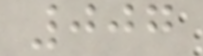007
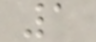1
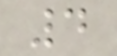4
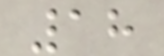18
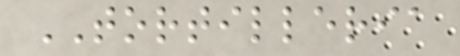TORTILLERIA
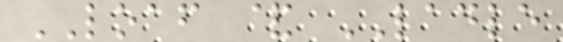LOAF & LADLE
